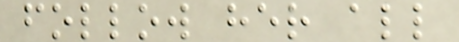follow her all
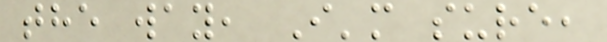the way, I'm sure,
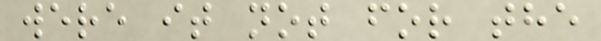were it not for the
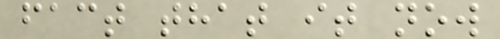fact that it now
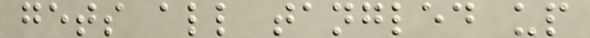gets all tangled up
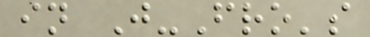in J-Fro's
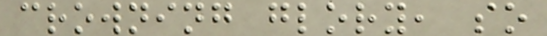crowning glory, so
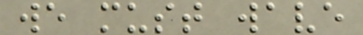we must wave
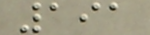191
